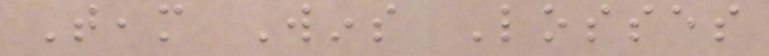Team Wins Losses
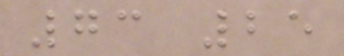73 25
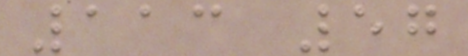113 57
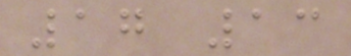17 13
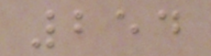254
